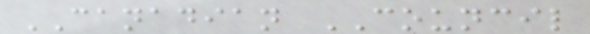CANADIAN COUNCIL
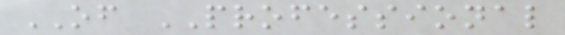OF PROFESSIONAL
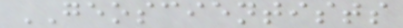GEOSCIENTISTS
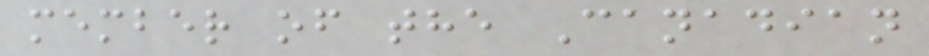member of the Canadian
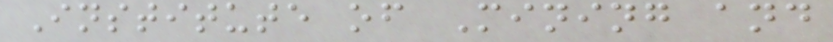Institute of Mining and
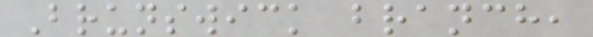Brunswick branch,
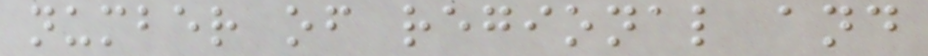number of regional and
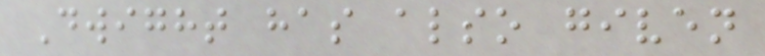Dwight has also given
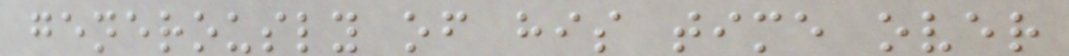generously of his time over
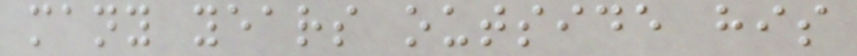many years outside his
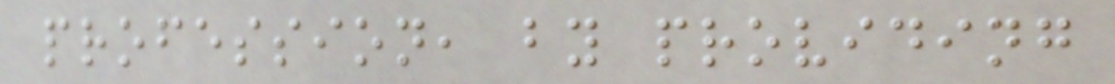profession, by providing
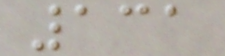131
